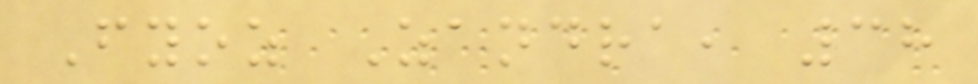Fyoz Zandra, 38
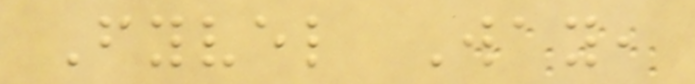Fyvel Way,
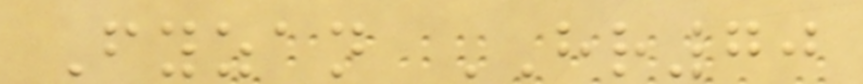Fyzan HR70
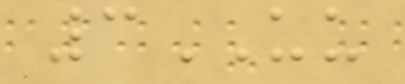3UU
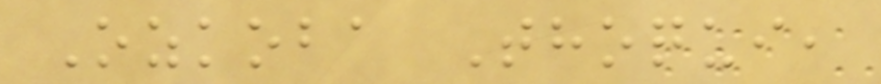Ozkoba Thoqui,
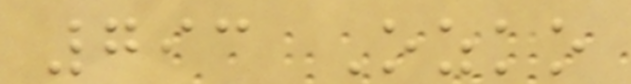793 Ozko
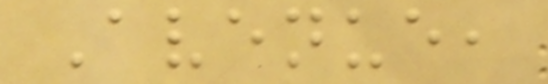Avenue,
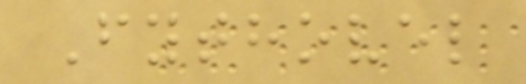Fythovel
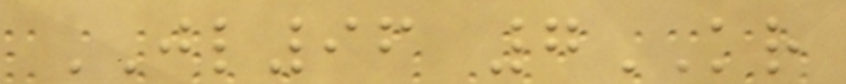JL96 7KR
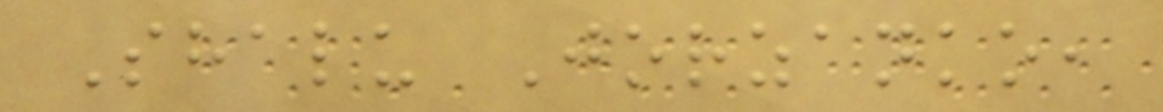Shalu Jorzanko,
